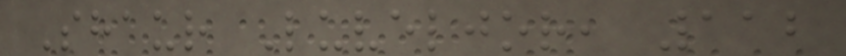Shaur Luveljor, 112
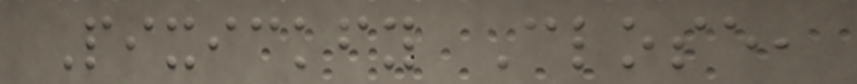Pixickfy Close,
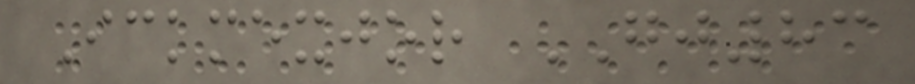Ickmexjor GJ83
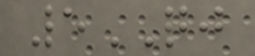5QJ
